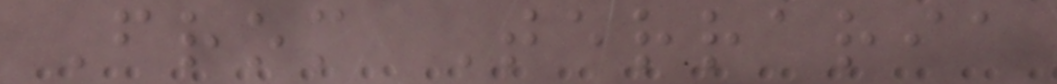From Terraria
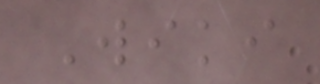Wiki
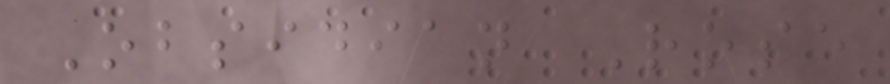Obsidian Rose
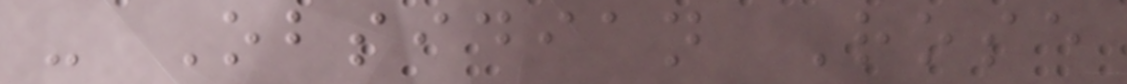- Obsidian Rose
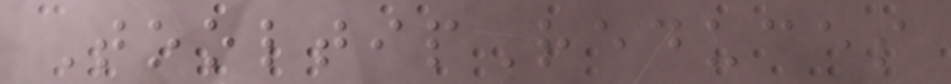TooltipReduces
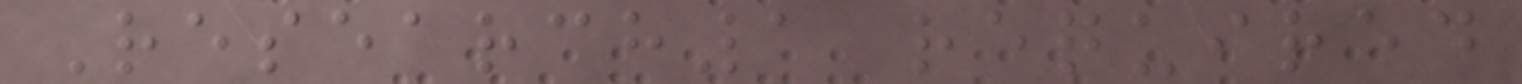Research1 required
